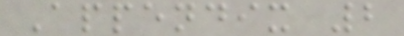Appendix 2
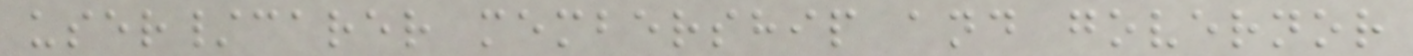user/carer membership and governor
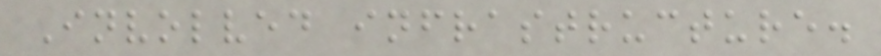Involved infrastructure.
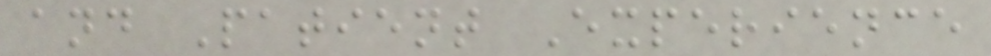and Patient Experience
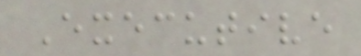Executive
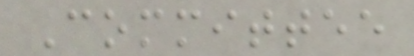Committee
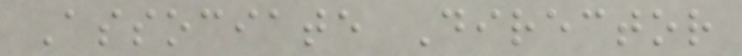Associate Director
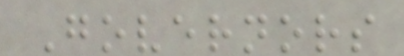Governors
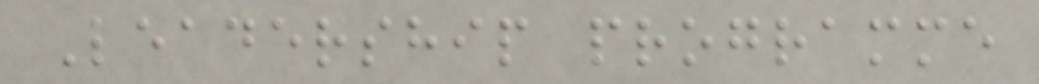Leadership programme
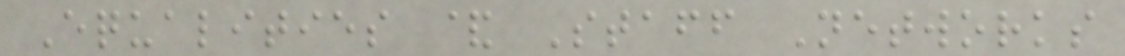Equalities & Staff Networks
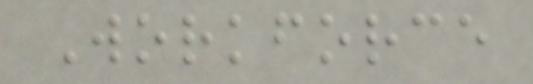Workforce
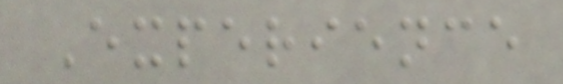Experience
